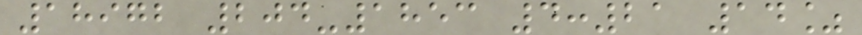18972 204-1853 4:21 14%
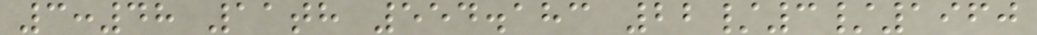3:48 11th 554.183 22/3/1960
